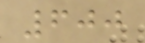600
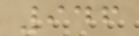946
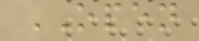OPEN
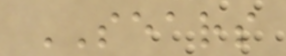SEARS
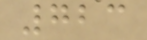723
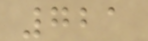721
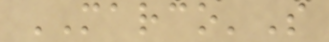MARCO'S
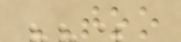TOO
